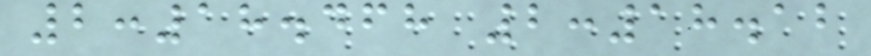2:18.468 2:18.12
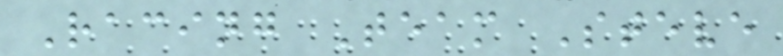Racing Team Steve
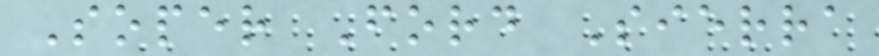Soper Ford Sierra
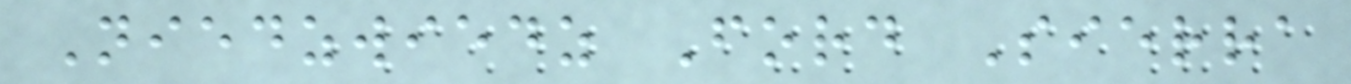Niedzwiedz Ford Sierra
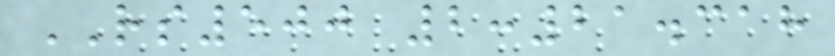RS500 2:21.318
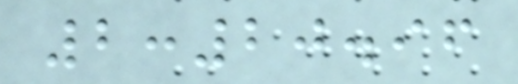2:20.96
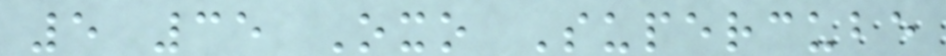5 35 Oxo Supercube
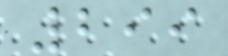299
